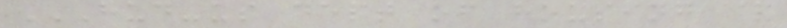HUD-US DEPT OF HOUSING &
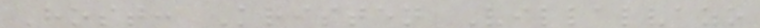Host: Kristen Villalvazo
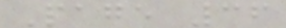Page 36
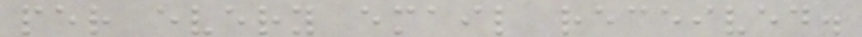per every email received.
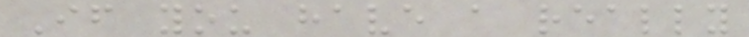If you have a really
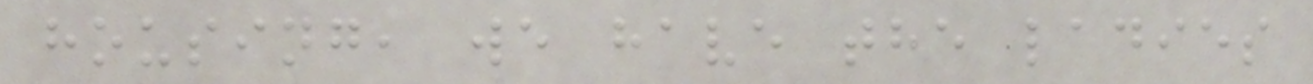housing, we have the ladies
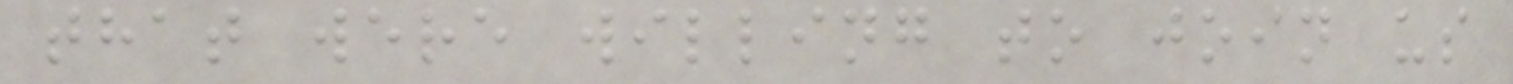that were willing to join us
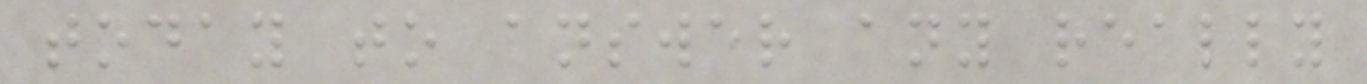today to answer any really
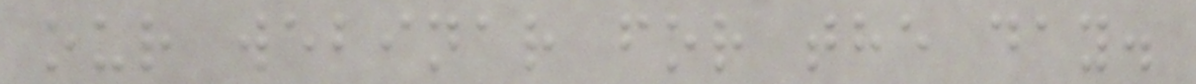our webinar for the day.
